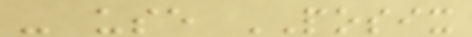- use POSIX
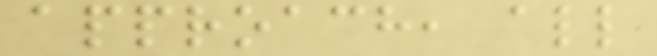approach, all
